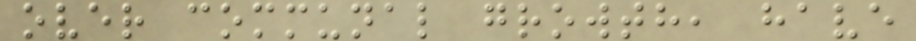over communal growth, have
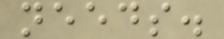needs.
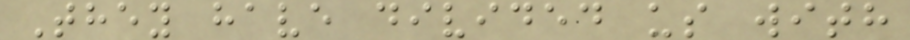They have divided us with
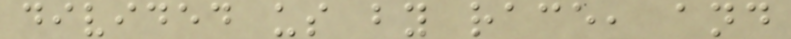divided us by race, and
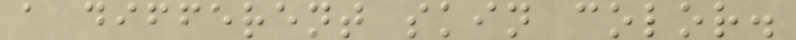a different skin color.
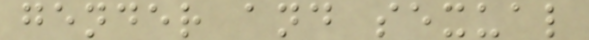gender and sexual
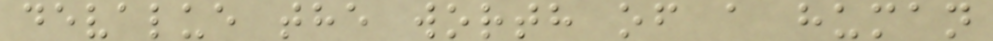devalue the worth of a human
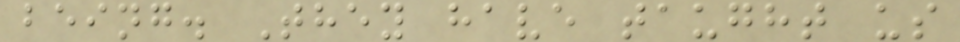being. They have taught us
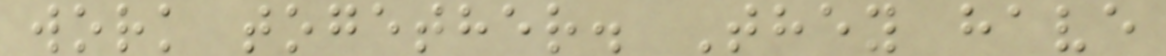work together. They have
